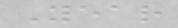Year
